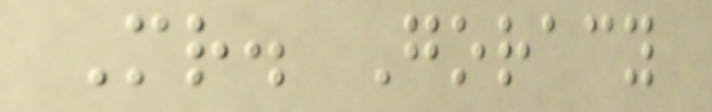Mr. Goracy
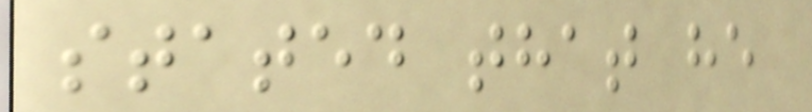stated that he
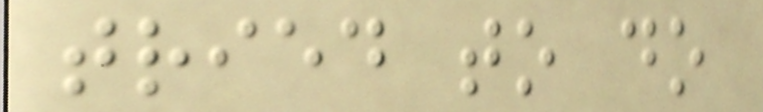tried to do
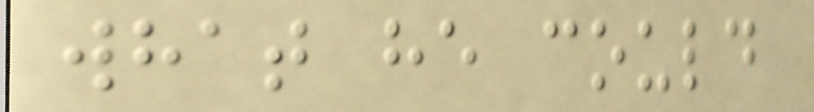what he could
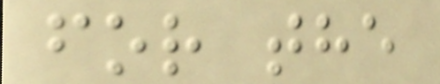for the
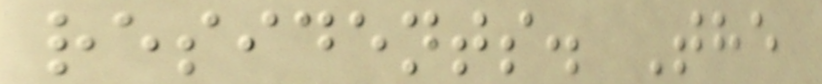residents. The
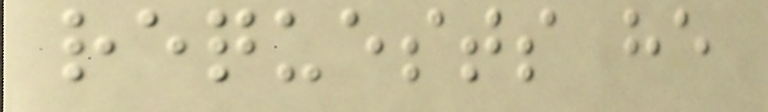requests he
